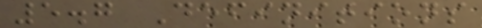5.7 Definitions
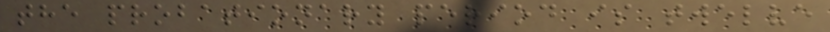the probationary period is twelve
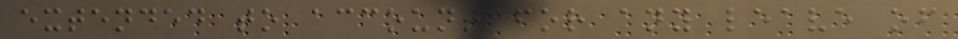extended to account for any leave of
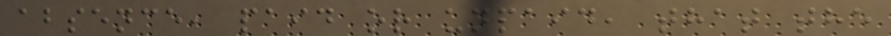absence, paid or unpaid, that the
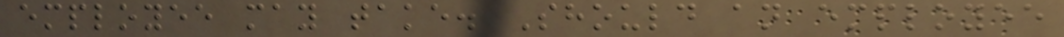employee may take. Should an employee
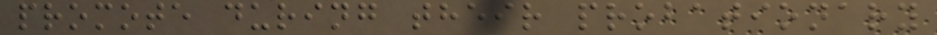promote during their probationary
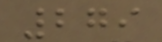279
